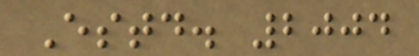Estd. 2004
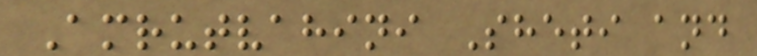Amrutvahini Sheti and
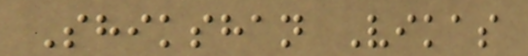Shikshan Vikas
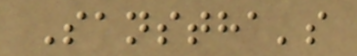Sanstha's
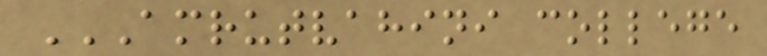AMRUTVAHINI COLLEGE
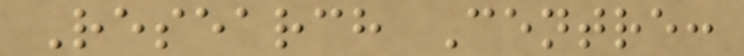Research Centre:
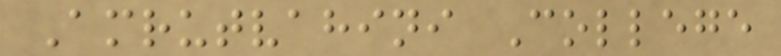Amrutvahini College
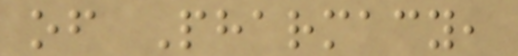of Pharmacy,
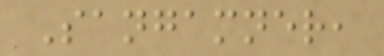Sangamner,
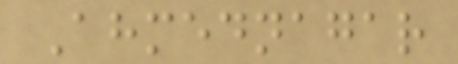Ahmednagar
